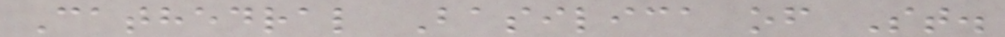Cathedral Basilica of St.
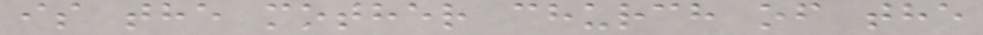is the mother church of the
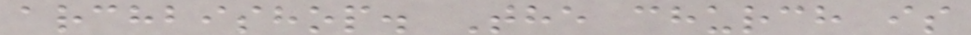archbishop. The church is
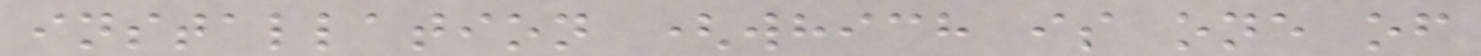installation (which is one of
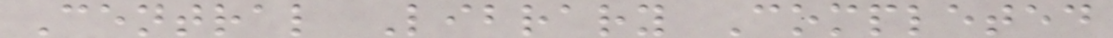Central Library Completed
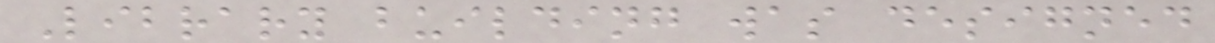Library building was designed
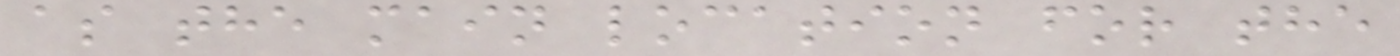as the main location for the
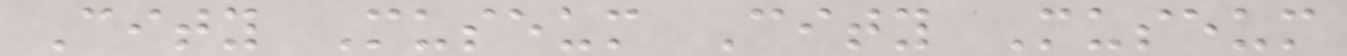City Museum City Museum
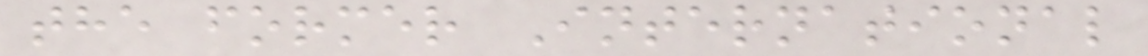the former International
